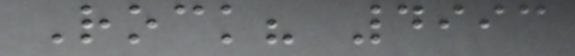Rock? 4993
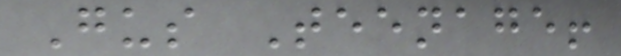Gus Teenage!
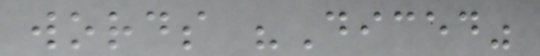words "Diced"
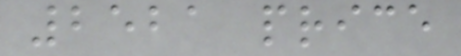2521 price
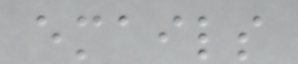emails
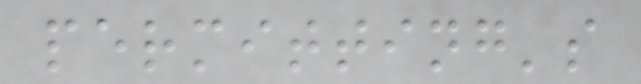permitting's
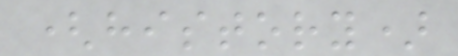(history)
